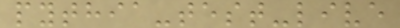pythia-test-live
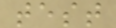test
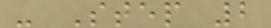- Step 2
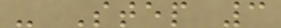- Step 3
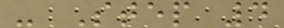- Step 4
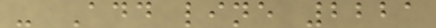- Add line 2221
